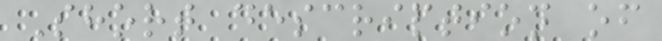Short description of
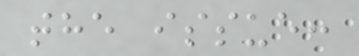the issue:
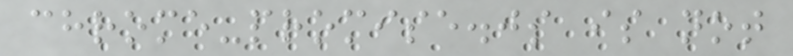chrome-promise.js is not
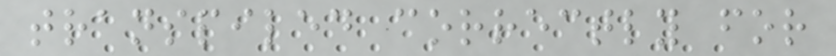transpiled correctly for
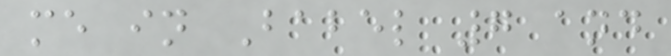me in Babel 7 and
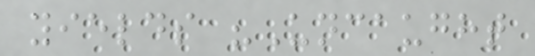yields "Uncaught
